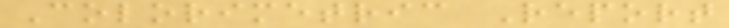Colorimetric Report
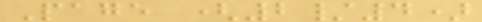Page (2/4)
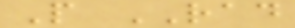P RAD
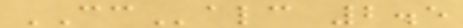CCalc 2.5
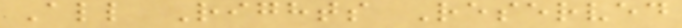All Rights Reserved
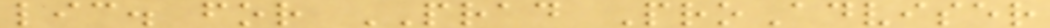lic. for PRAD ProAdviser
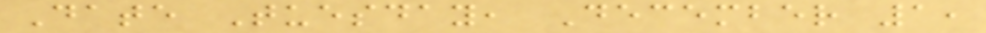Date Tuesday, December 1,
